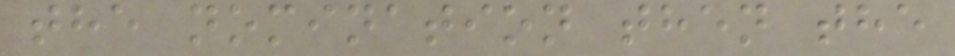the nomination then the
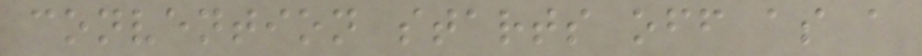convention starts off as a
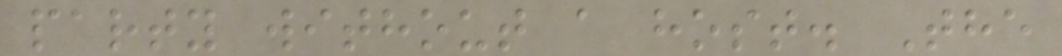party without a host. The
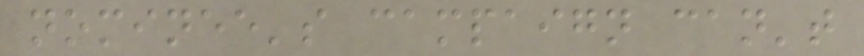nominee's campaign can't
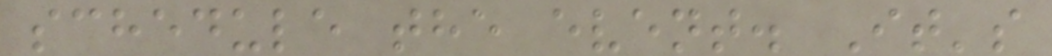schedule the event. It's
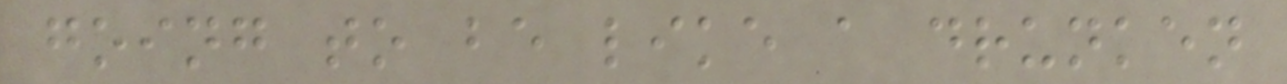going to be like a drunken
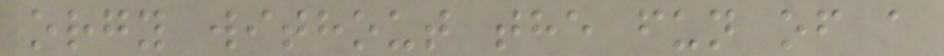orgy without the fun of a
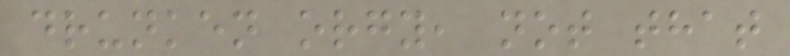drunken orgy, not that
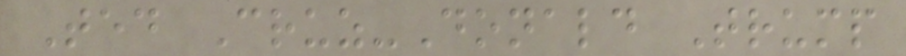Ted Cruz-Donald Trump
